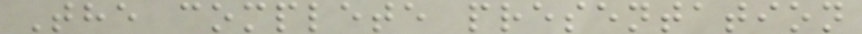The complete presentation
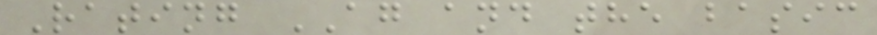Rating AG and the basic
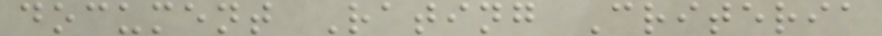document Rating Criteria
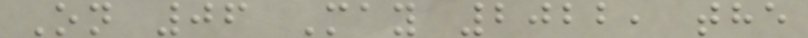On 06 May 2022, the
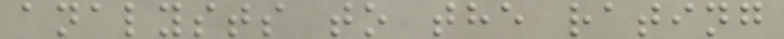analysts to the rating
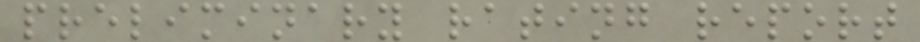preliminary rating report
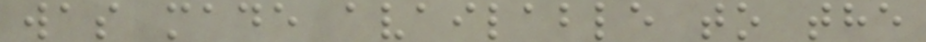was made available to the
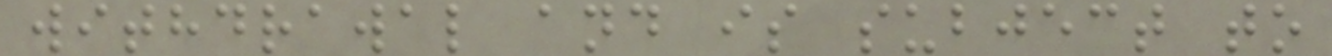withdrawal and is subject to
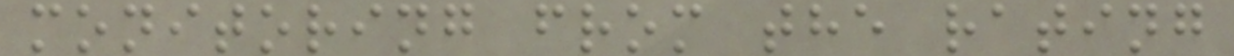monitoring from the rating
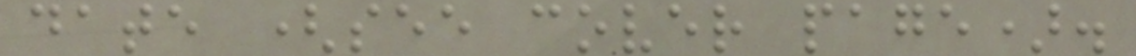date (see cover page).
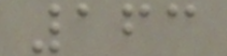163
